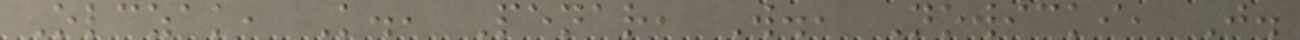Olczak, K., Penar, W., Nowicki, J.
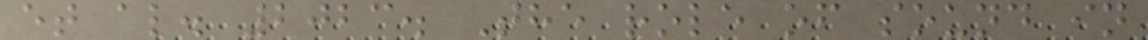et al. 2023. The role of sound in
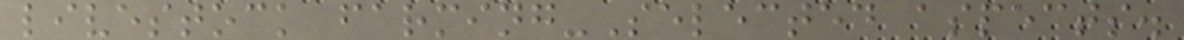livestock farming-Selected aspects.
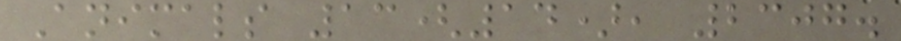Animals 13(14), 2307.
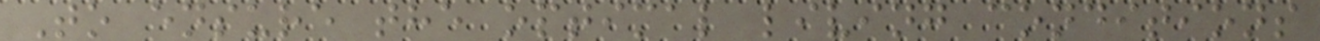To ensure the optimal living conditions
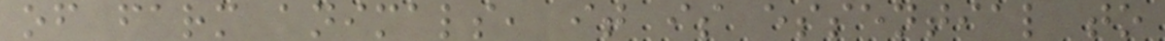of farm animals, it is essential to
